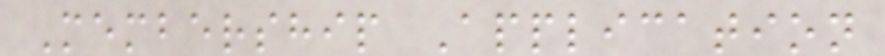Membership Application
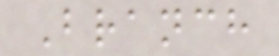Branch
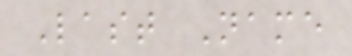Last Name
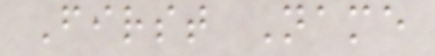First Name
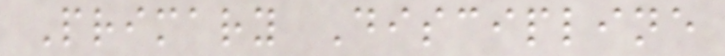Primary Discipline
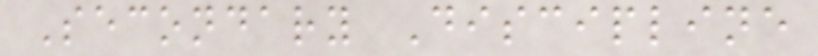Secondary Discipline
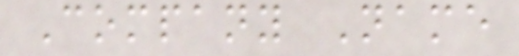Company Name
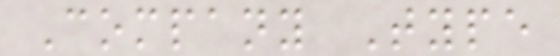Company Type
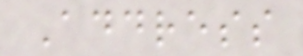Address
